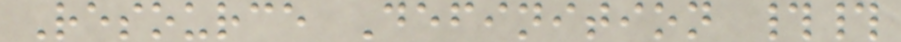Resource Definition ##
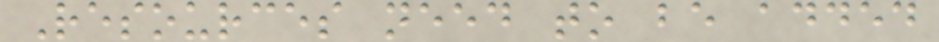Resources need to be added
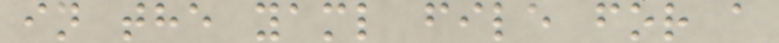in the yaml file for a
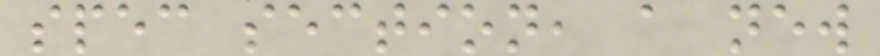spec section, a new
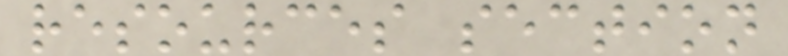resources section
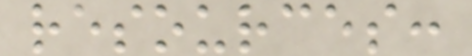resources:
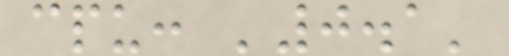cpu: '0.1'
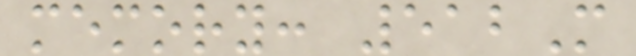memory: 512M
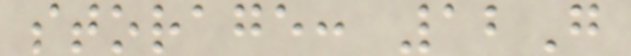storage: 12G
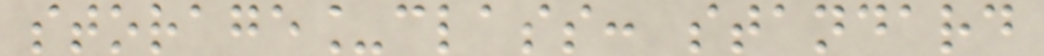storage_class: standard
